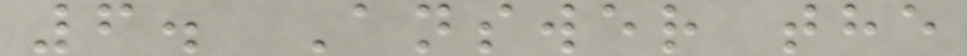6. Answer the
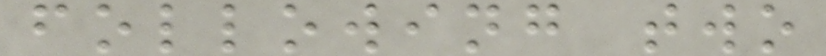following two
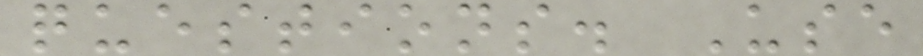questions. Use
